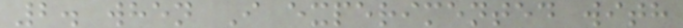2. when I experimented with
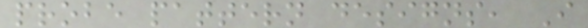probe pattern designs, I
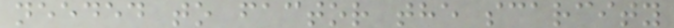needed to factor the scarcity
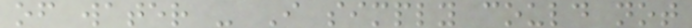of water - I simply could not
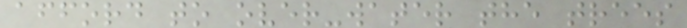afford to over-water the trees
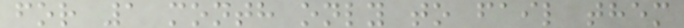for 1 month only to fail them
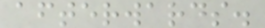afterwards.
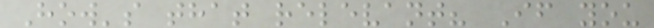How's that relevant? If you
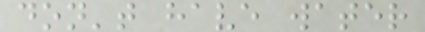don't have water
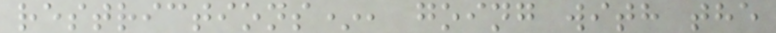restrictions*, going with the
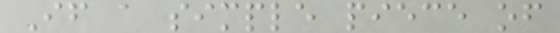If a simple piece of
